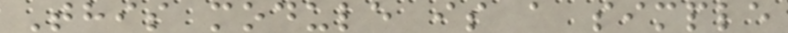This module is a simple
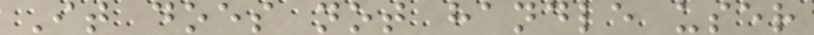It does not handle user
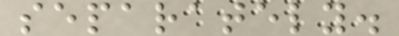separately.
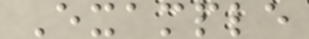Example
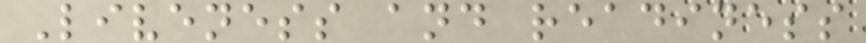Liveness and readiness
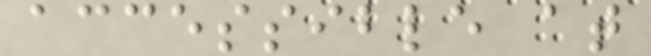accessible at
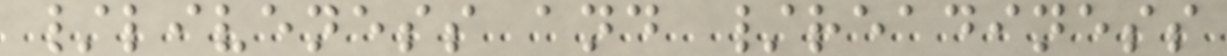/liveness and /readiness
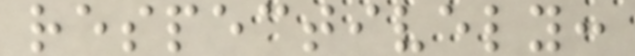respectively:
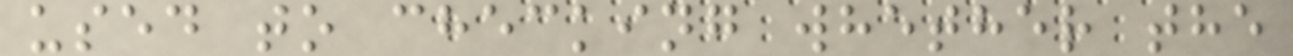used to checking whether the
